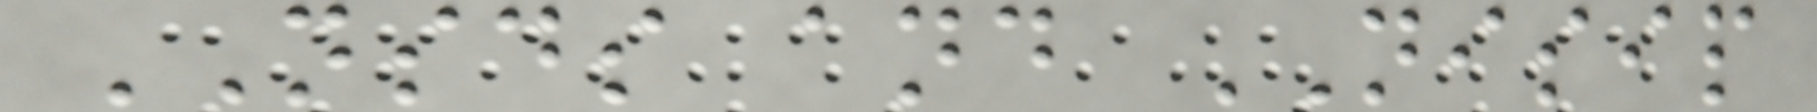NSDS and NISIP
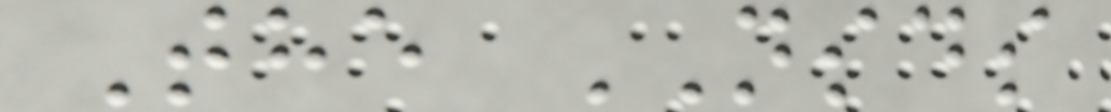The NSDS
